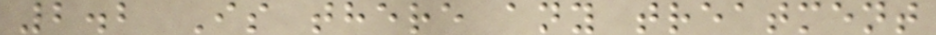2.2 Is there any treatment
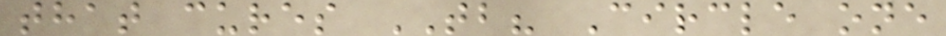that cures TB? Circle one
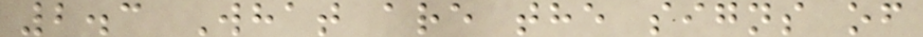2.3 What are the signs of
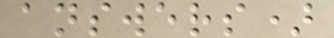answers)
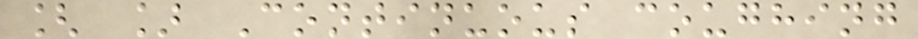[ ] Continuous coughing
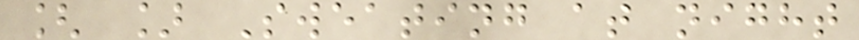[ ] Sweating at night
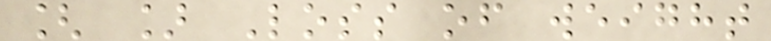[ ] Loss of weight
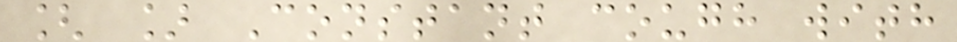[ ] Constant cough with
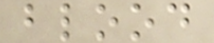blood
